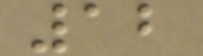12
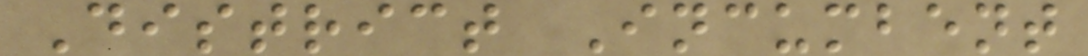District Incumbent
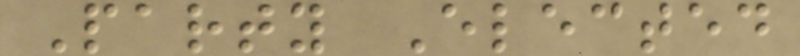Party Elected
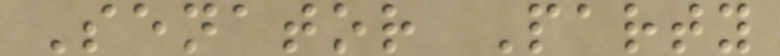Senator Party
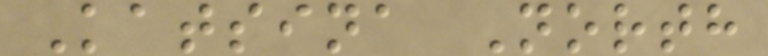Katsina North
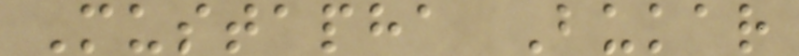Mustapha Bukar
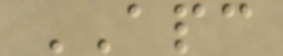APC
